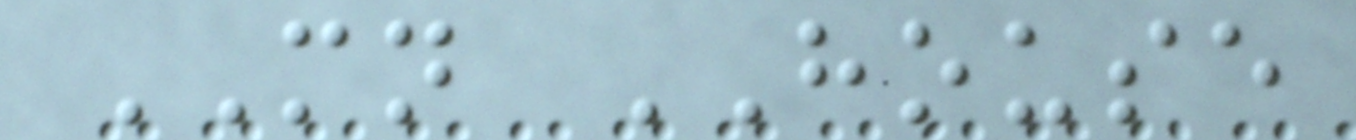MN HOUSE
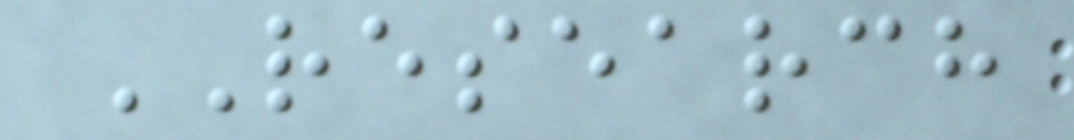RESEARCH
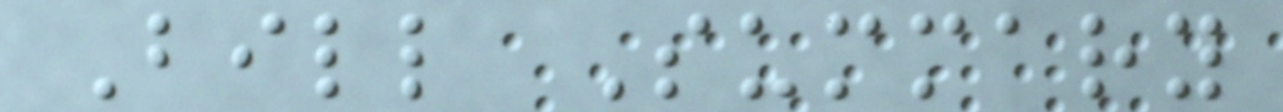Bill Summary
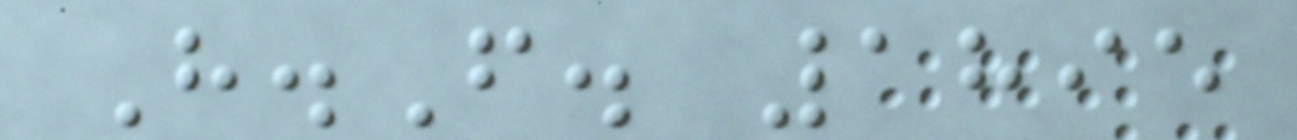H.F. 1895
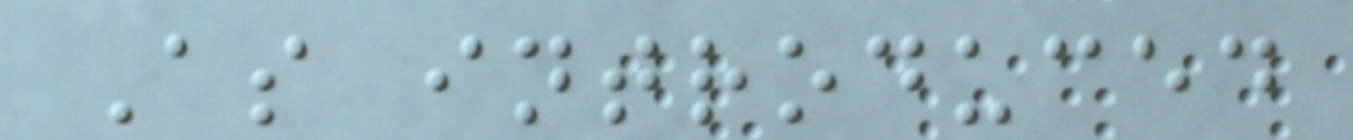As introduced
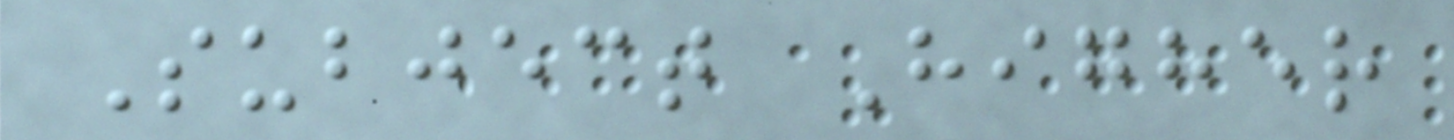Subject Higher
